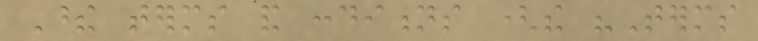These terms and conditions (the "Terms
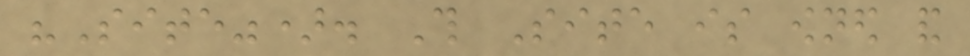"Site"). This Site is owned and
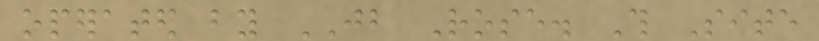operated by JB Rose. This Site
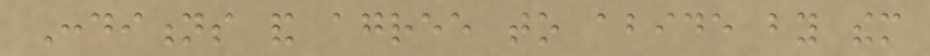Conditions and agree to abide by them
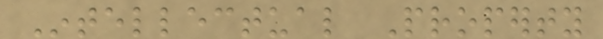Intellectual Property
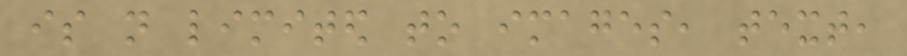is not limited to images, text,
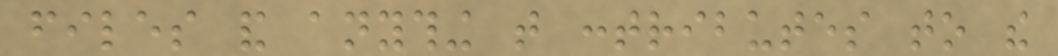files and anything that contributes to the
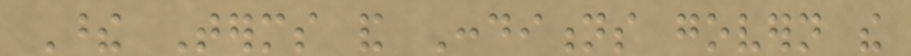These Terms and Conditions govern the
